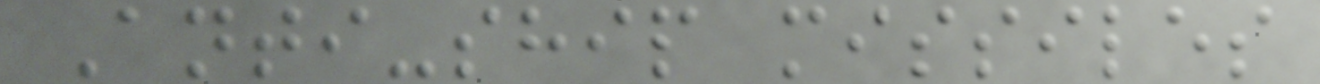Anti-ship missiles
